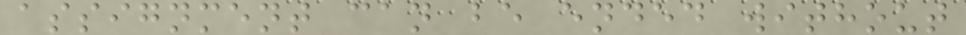assignment can be ended without
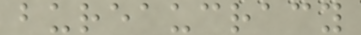bureaucracy
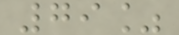79%
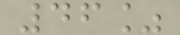46%
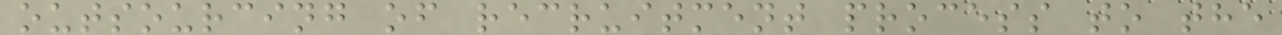outsourcing of recruitment process to the
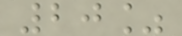20%
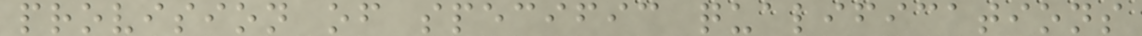provision of specific qualifications
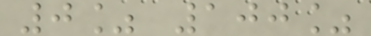0% 100%
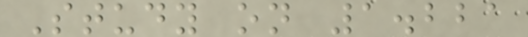Study on 1.221
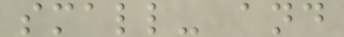small- and
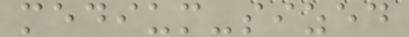medium-sized
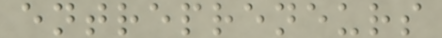entrepreneurs
